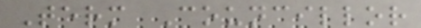Term Councillor
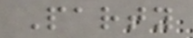Party
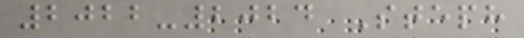2022-2024 Steph
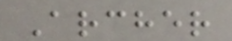Archer
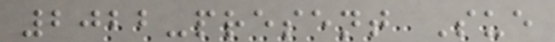2022-present Sue
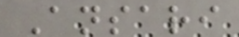Ansari
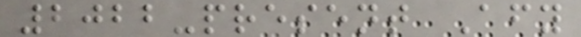2022-present Afy
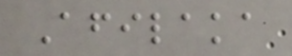Afilaka
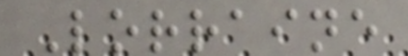Lorraine
